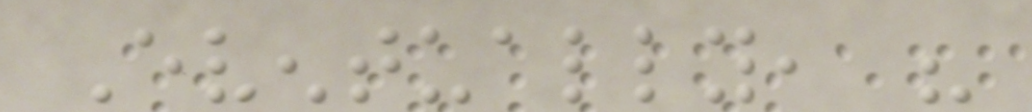Eventually, his
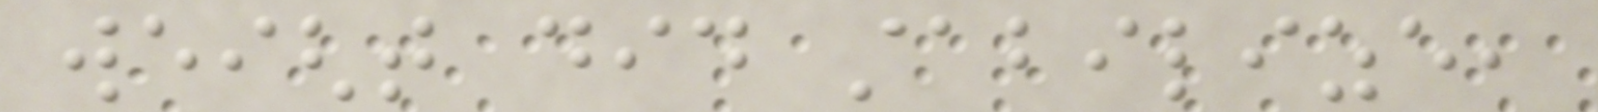weight did stabilize,
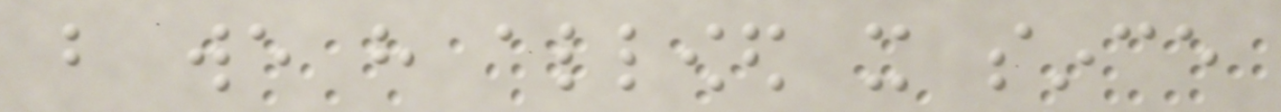but we have allowed it since
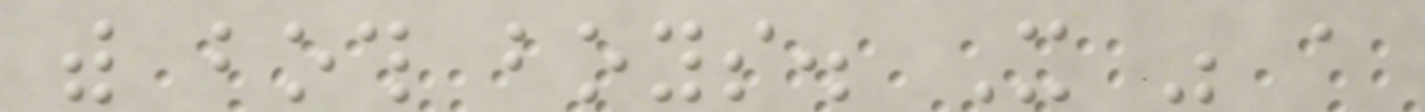with both boys. It was a
